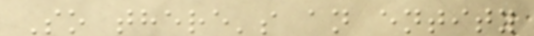So there's an entity
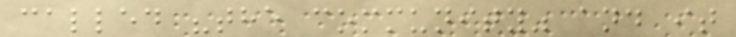called "the community" and it
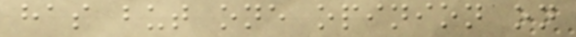has but one opinion on
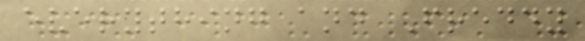everything and Freddy
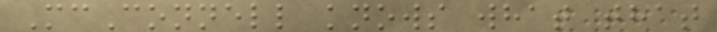McConnell knows what that
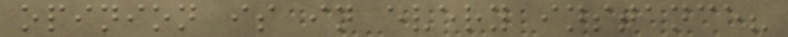opinion is in every instance?
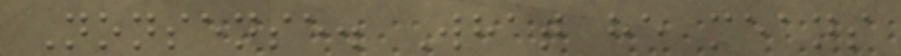Nonsense. What he means
